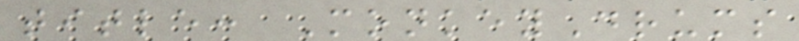title: MonkeyDrums
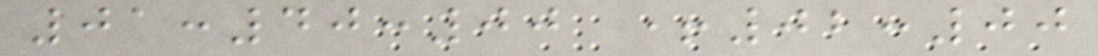01:40:00 +02:00
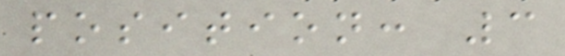position: 3
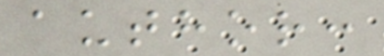author:
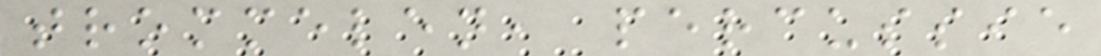trommelen, percussie
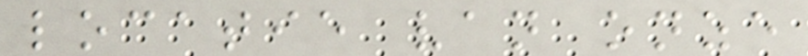locatie van onze
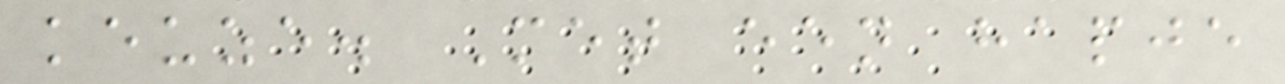keuze. Met een hapje
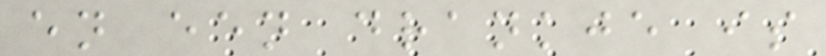en een drankje is
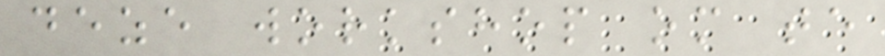deze workshop om te
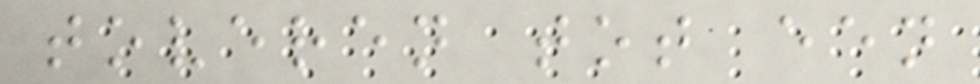toveren tot een
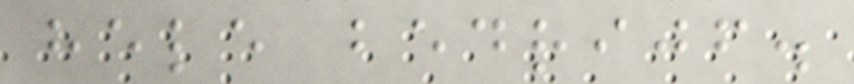hele bedrijf.
